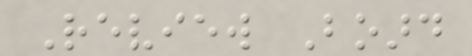Review Board
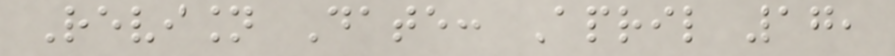Revision Date: April 17,
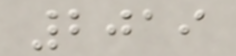2019
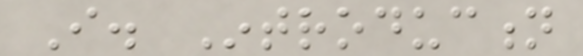I. Introduction
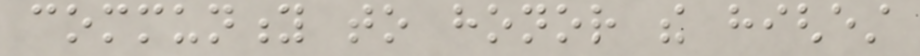community to honor the highest
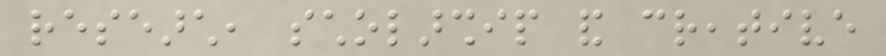research, scholarship and creative
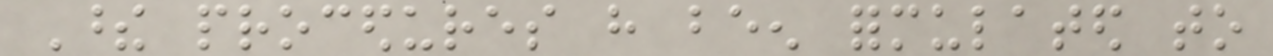These procedures have been formulated to
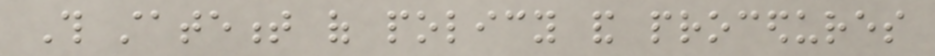This statement of policy and procedures
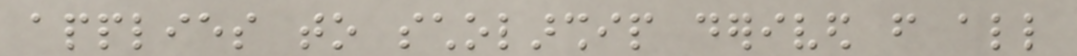applies to scholarship derived from all
